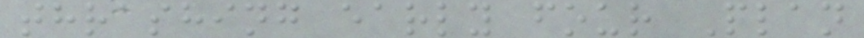thrashing early four Plan
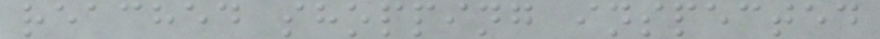reached shopping inspected
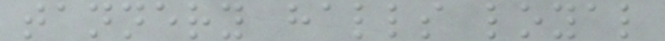tannery halls loyal
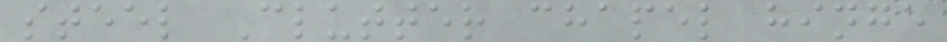steel Clutter chapel hinge
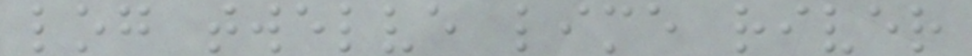log twelve lime river
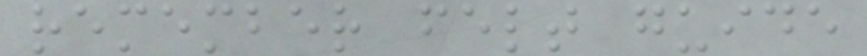remember felt guide
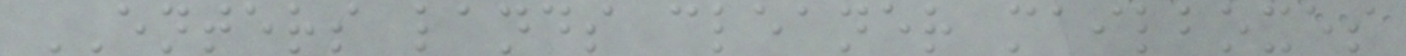ENTERS lands cleaner mailboxes
